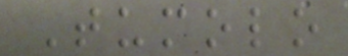Tumolo
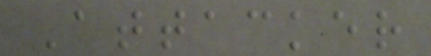Attacker
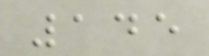145
